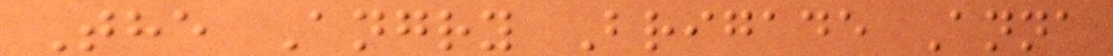The Angry Brigade Anna
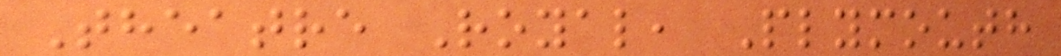Theatre Royal, Plymouth
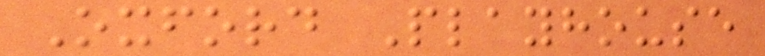Oxford Playhouse
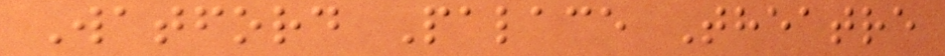Watford Palace Theatre
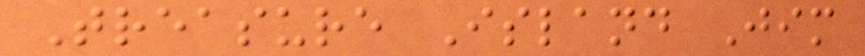Treasure Island Jim
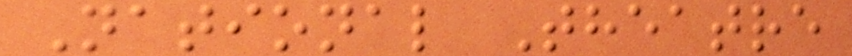National Theatre
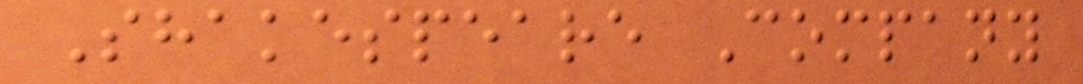Shakespeare Company
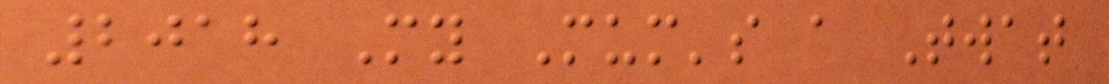2018 My Mum's a Twat
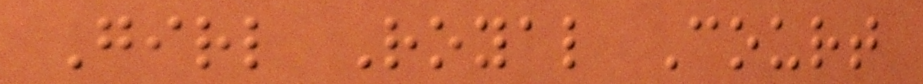Girl Royal Court
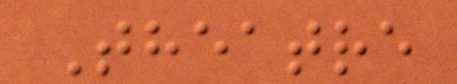Theatre
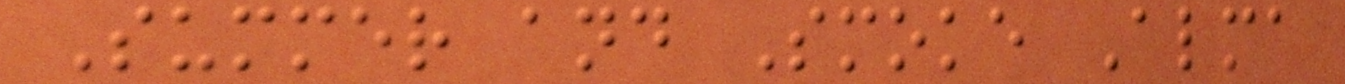Summer and Smoke Alma
